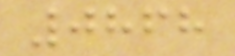0868
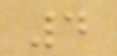4
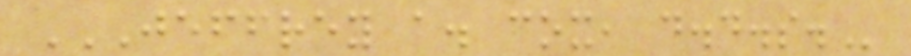JEFFREY A. COX, D.D.S.
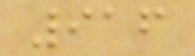916
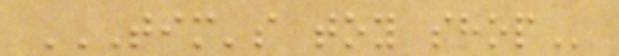TIM'S TOY SHOP
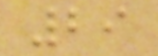29
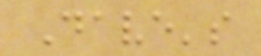Dave's
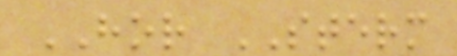HOR STERM
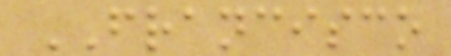FRANCISCO
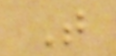T
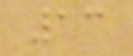13
